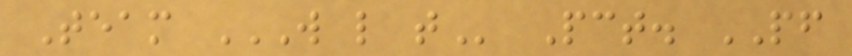Team W L T Pct. PF
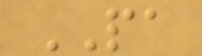PA
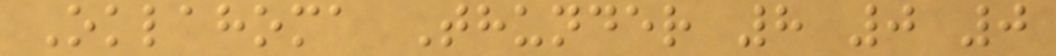Oklahoma Thunder 8 0 0
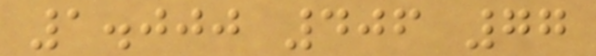1.000 406 77
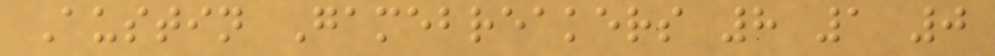Austin Gamebreakers 8 1 0
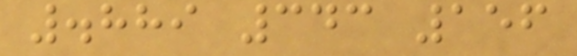.889 343 156
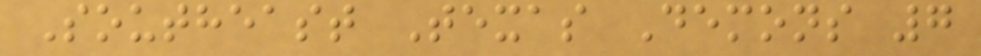Southeast Texas Demons 7
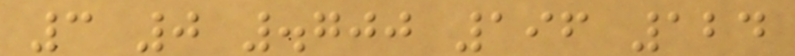3 0 .700 196 124
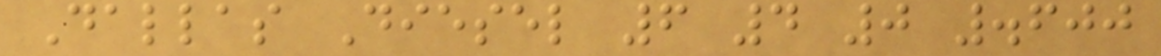Dallas Diesel 6 4 0 .600
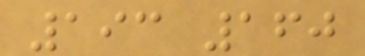193 160
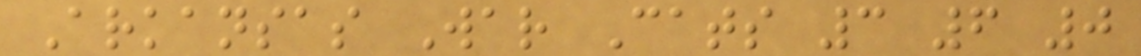Arkansas War Cats 3 6 0
